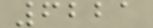6221
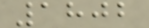1802
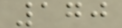170
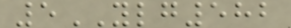5YLG582
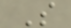S
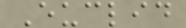Euclid
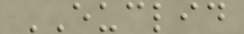EUCLID
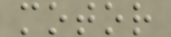motor
